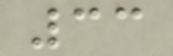33
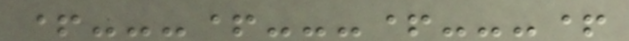+---+---+---+
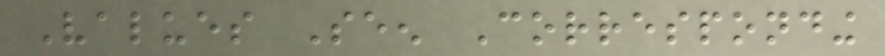Values Seen Corresponding
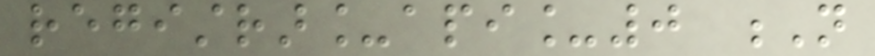registrar_api_0 N
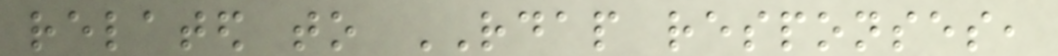related to RDAP responses,
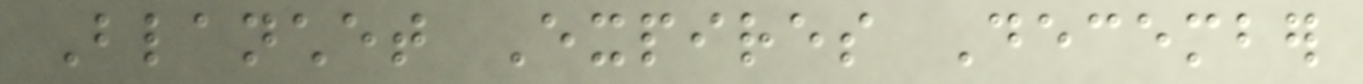Blanchet Expires December
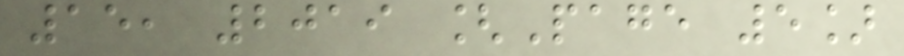15, 2019 [Page 5]
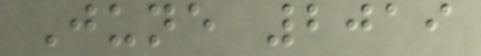June 2019
